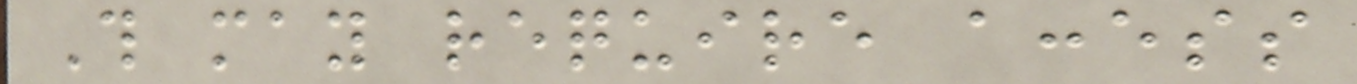This may require access
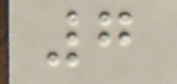7
